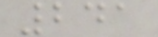241
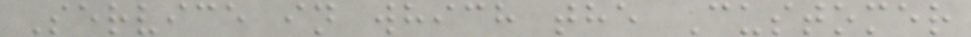Service in which the Customer
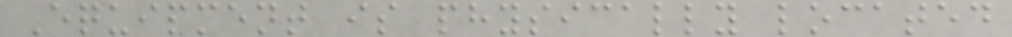Equipment is physically located
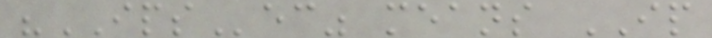"IPSec" means IP
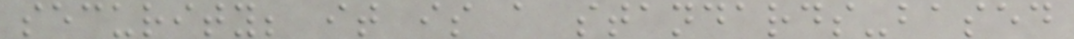security; it is a standards-based
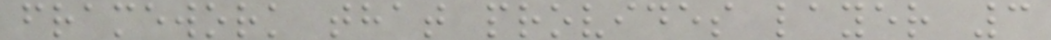framework that provides layer 3
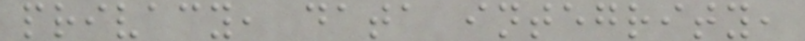privacy, data integrity,
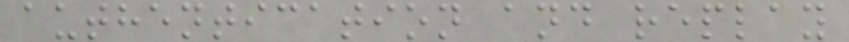authentication and replay
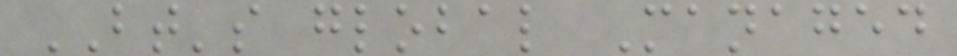BT's global Managed
